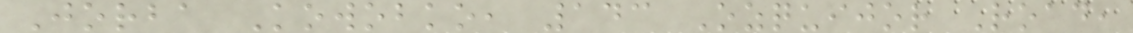Jorba Kowobko, 143 Ozquijor Road,
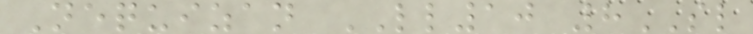Nequizan LL10 8SL
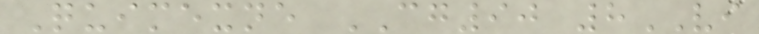Quimexne CG90 8VI
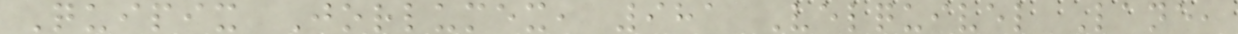Quipix Jorlumex, 981 Velquivel Lane,
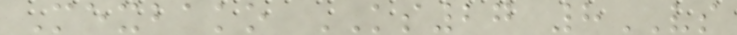Mexbako KS27 8VS
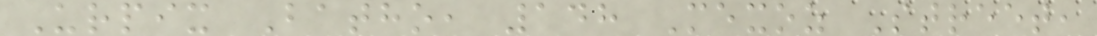Urpix Batho, 148 Mexoz Street,
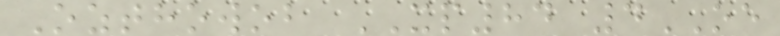Ozthowob XP84 4OE
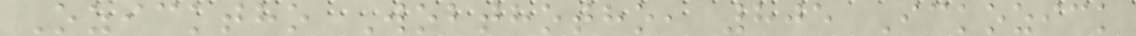Ozicktho Wobthotho, 805 Ickozick
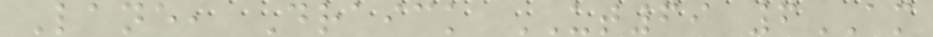Lane, Draick UT69 6AM
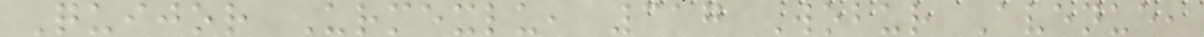Quijor Urmexlu, 317 Wobur Avenue,
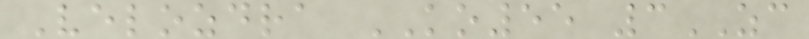Velozdra KO55 3ZC
